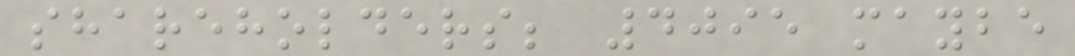shareholders; 4095 maybe
